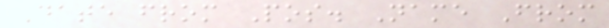Date from Pos. Name From
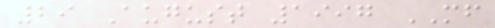29 August 1997 MF
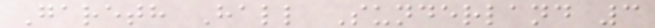Gareth Hall Sunderland 3
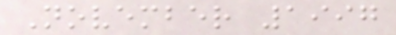November 1997
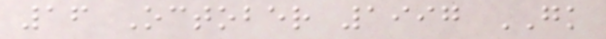16 October 1997 GK
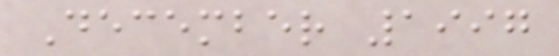December 1997
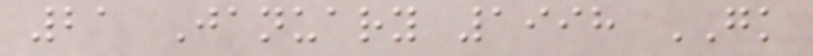21 January 1998 GK
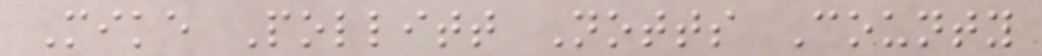Mike Pollitt Notts County
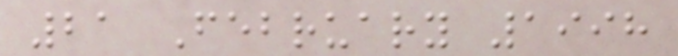21 February 1998
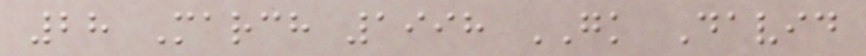28 March 1998 GK David
